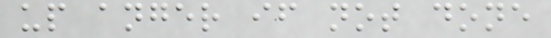up anger if not done
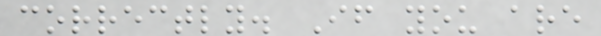correctly. If you are
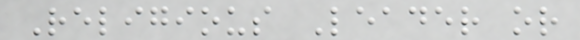Religious Leader or
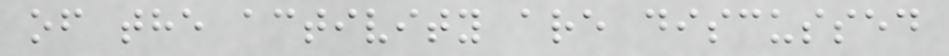of the activity are discussed
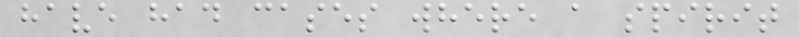have had cases where a spirit
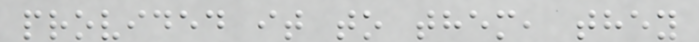provided it to them, they
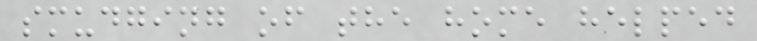smudging of the home helped
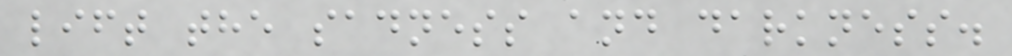lift the sadness and darkness.
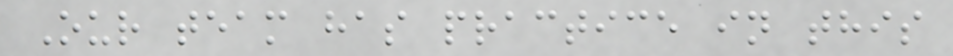Our team has practice in this
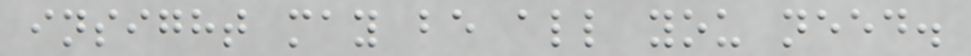insight may be all you need.
